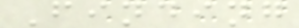Finding
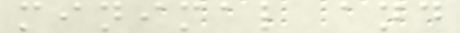minimal and
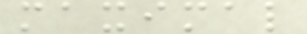maximal
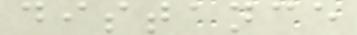distance
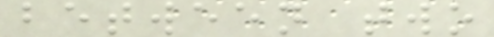between two
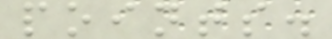points.
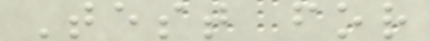Test for
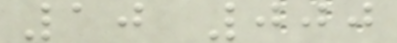10 000
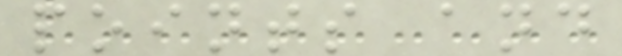points and
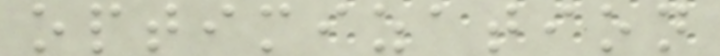optimization
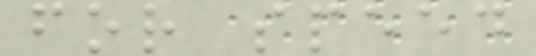for speed
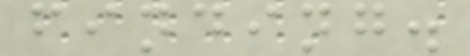finding.
